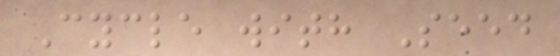Cycle with Seed
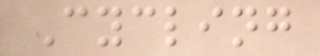Cycling
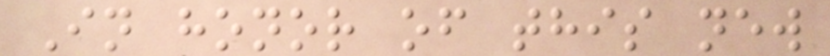In honor of this new
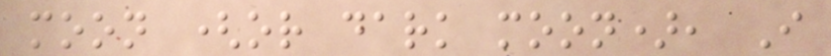moon (or dark moon), I
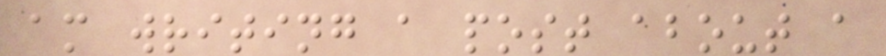am writing a post about a
